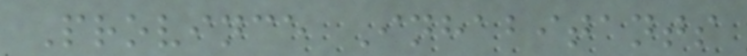Province Inhabitants
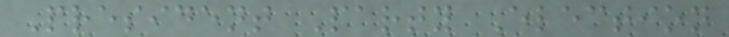President Party Election
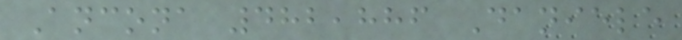Ancona 482,886 Daniele
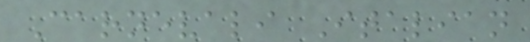Carnevali Italian
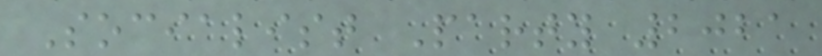Socialist Party 2021
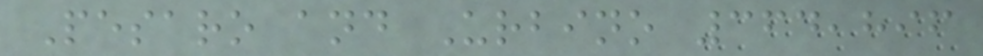Pesaro and Urbino 364,896
